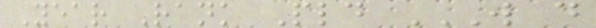Year Rank Pld W D
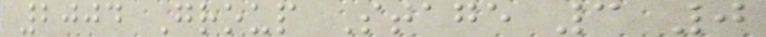2004 Group Stage 3 0
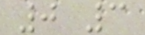0 3
